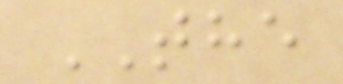THE
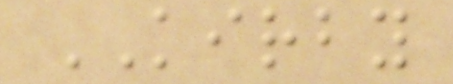KIRBY
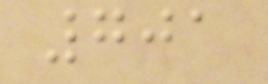701
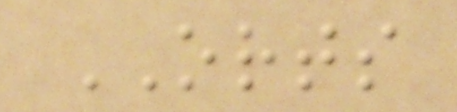ORTS
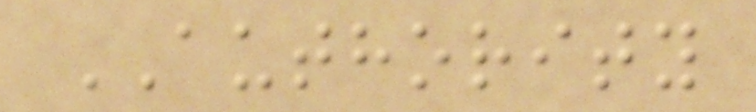AUTHORITY
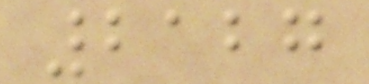2127
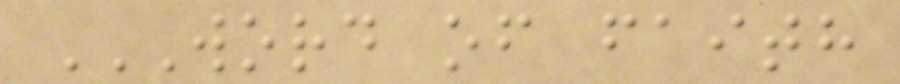WORD OF FAITH
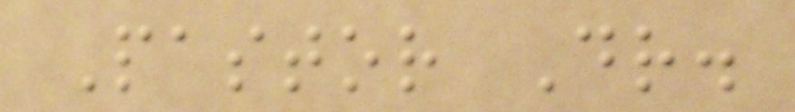Pastor Dr.
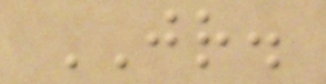JR.
